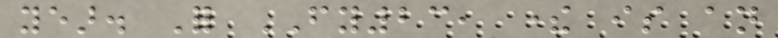year. For FY23, there is an
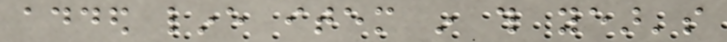added line item in this year's
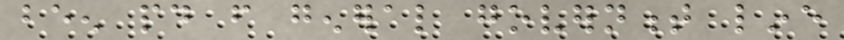been paid from general government line
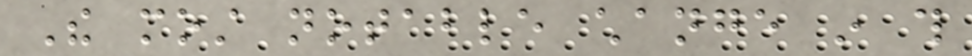The most notable change in this
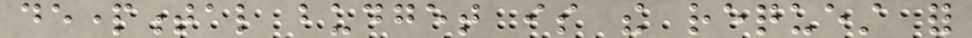departmental budget is the request for
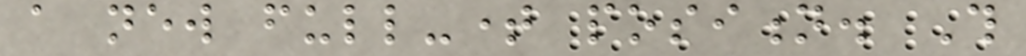a new full-time position. This
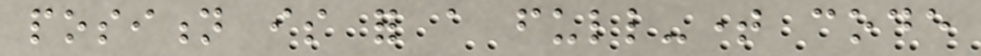position is for a full-time code
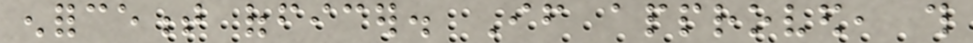enforcement officer. If approved, this
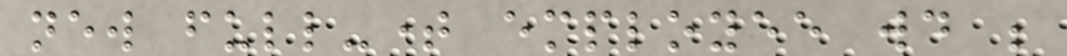new full-time employee would be
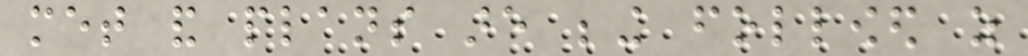met and plans are being followed as
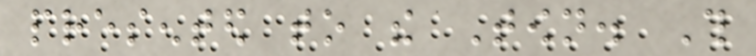presented to the Town. This
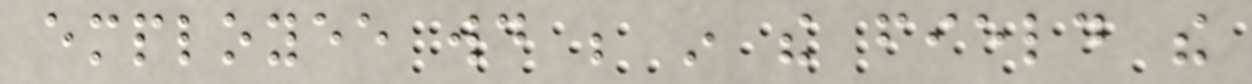employee would be in the field the
